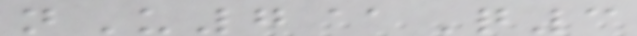nU7@Q3
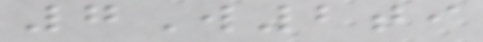7W2ti
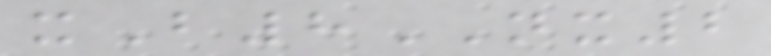xB8NX2
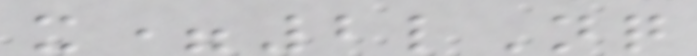x=2lNq
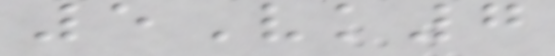5Vk7
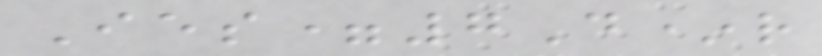Ies=7D*r
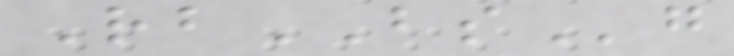RbBSg
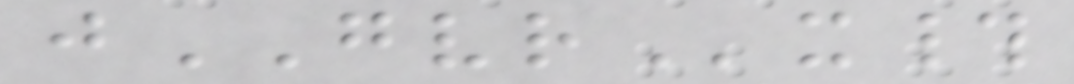jGVRx#
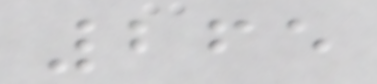265
